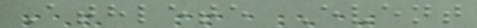Athlete Event
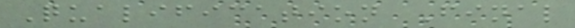Qualification Final
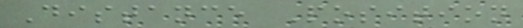Distance Position
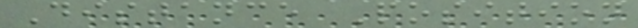Distance Position
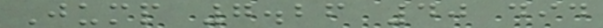Jump 7.26 40 did
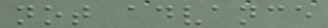not advance
